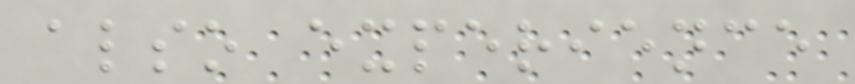also experience
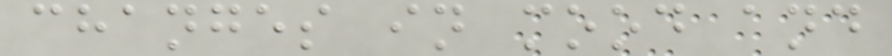changes in mood and
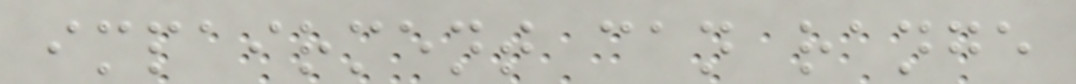impairment can range
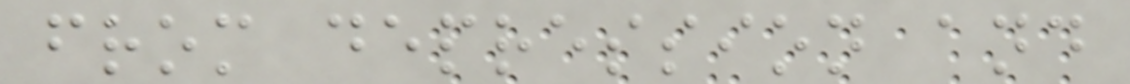from depression and
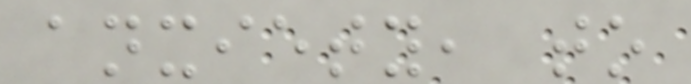anxiety, to
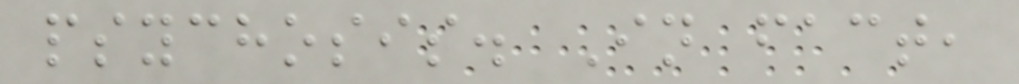psychosis. In fact,
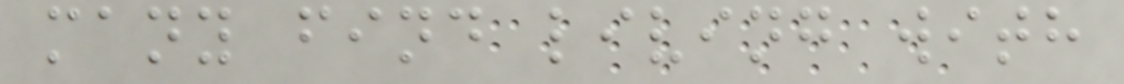many find living with
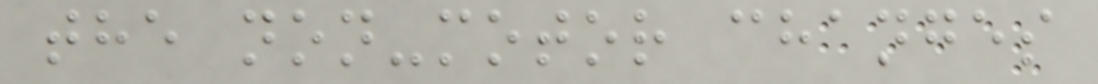the non-motor changes
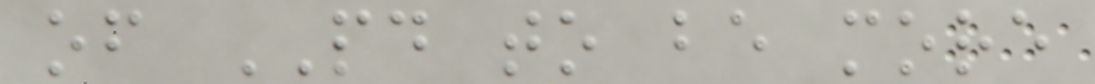of PD to be more
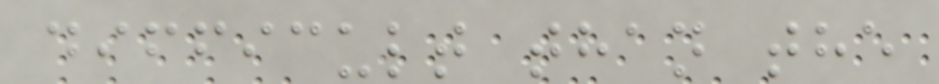difficult than the
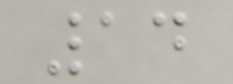14
